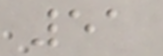51
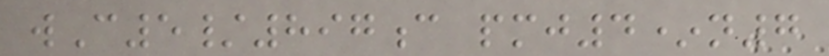wC5/897c pmj4*n7
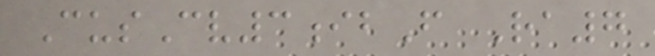CusCv3ibF Ra7
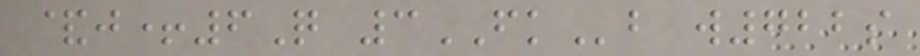&j+6Q 3FKb w722s
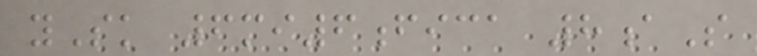ySk 6mi6fica 8aS
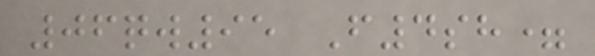06qw95 F4sh=
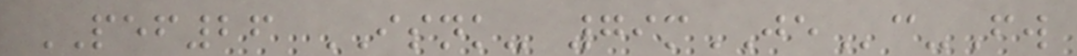PEF26 ISNK- 79mJEc-Fw
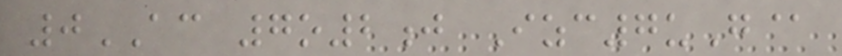0AC 7o2j Izc7uG@
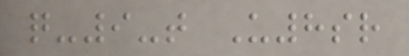q-9-t U8sr
